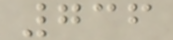736
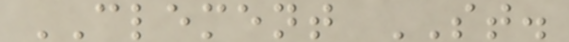CLEMENT ST.
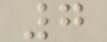7
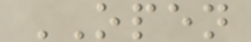OPEN
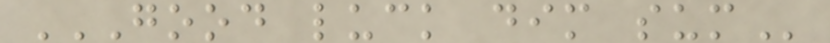GOOD LUCK DIM SUM
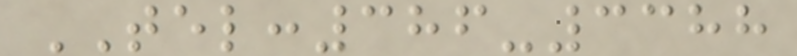TEL:386-3388
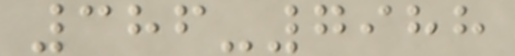386-7988
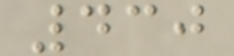430
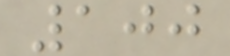100
